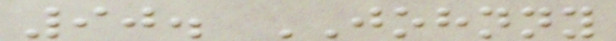90. JOHNNY
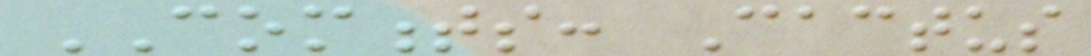COMMENTS: Cactus
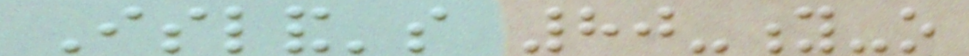Island's 80-y-o
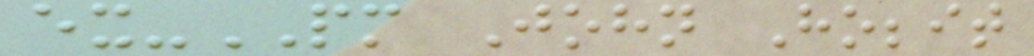ex-PM John Hobbit
